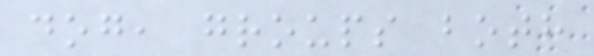dog, groups both
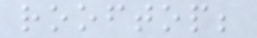rooftop;
